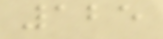125
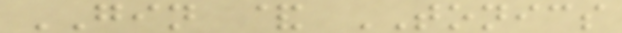GIN & TONICS
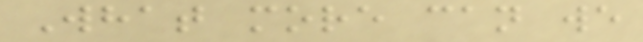What more can we
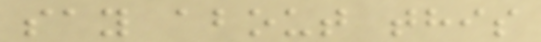say about this
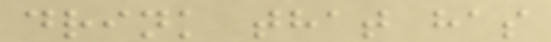drink that has
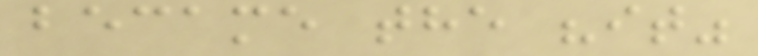became the "it"
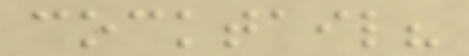cocktail?
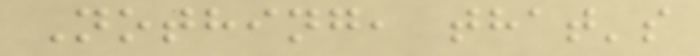Nothing, that's
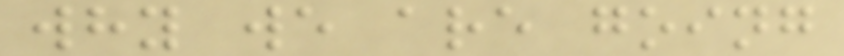why we are going
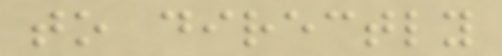to directly
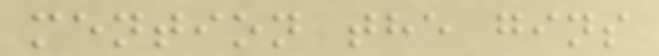mention the gins
